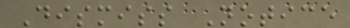Dismiss Notice
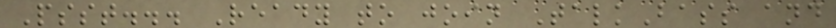Psst... Ready to join TalkBass and
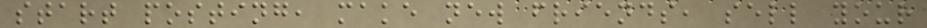start posting, make new friends, sell your
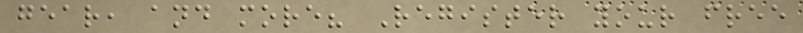gear, and more? Register your free
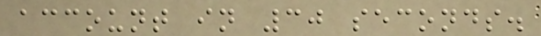account in 30 seconds.
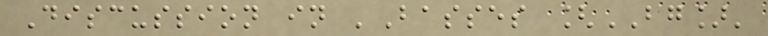Discussion in 'Basses [BG]'
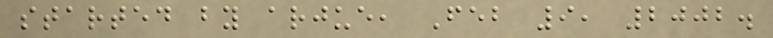started by arjue, Feb 9, 2002.
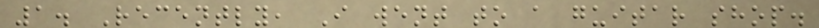1. Recently, I went to a guitar shop.
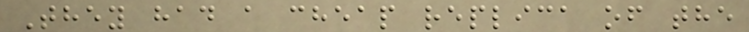They had a cheap replica of the
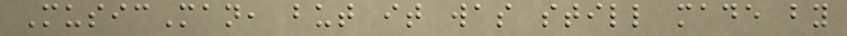MusicMan, but it was still made by
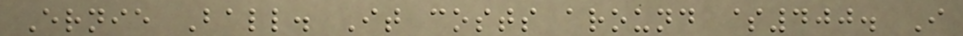Ernie Ball. It costs around $400. I
